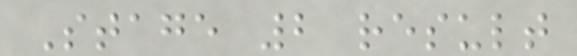Stage 2 result
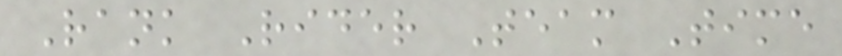Rank Rider Team Time
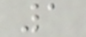1
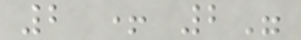2 + 2"
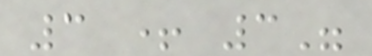3 + 3"
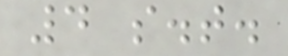4 s.t.
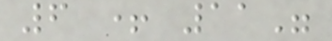6 + 11"
